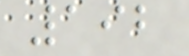192
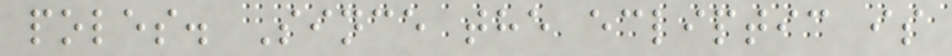poles. Since the ecliptic is
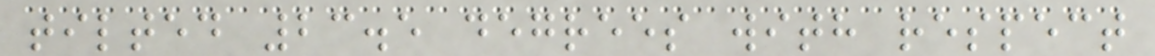tilted 23.5 degrees with respect
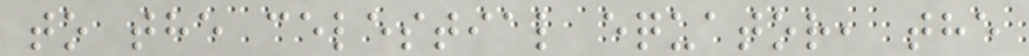to the celestial equator, the
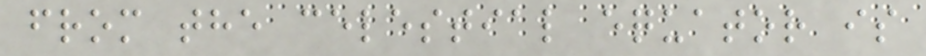from the celestial equator is
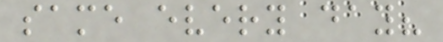same every day?
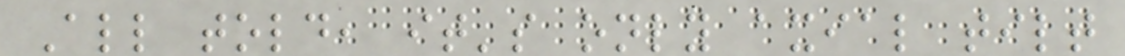All told, it's only axial tilt
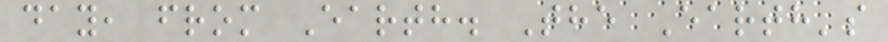day, from Earth. The Earth's
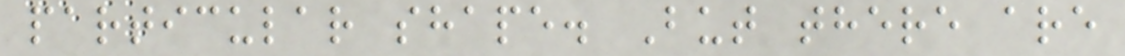particular shape. But there are
